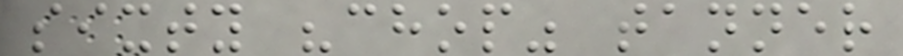sixty "chop" tanner
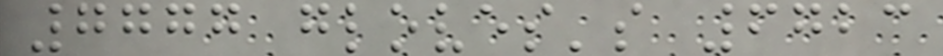7777 gloves's 6723
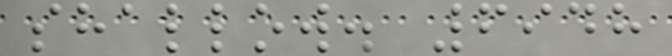shallow. 6948
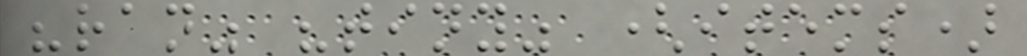"ran" "tiny" (items)
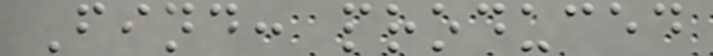Find: produced
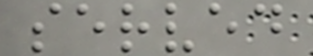served
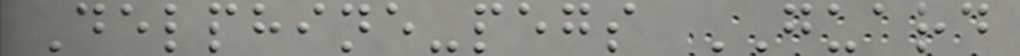Delphine-pegs GUARD
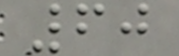60
